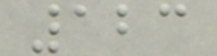123
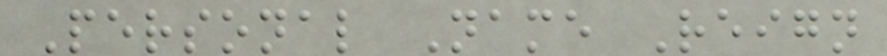Personal Name Reign
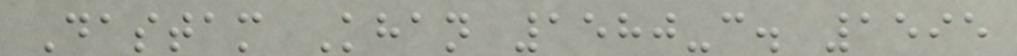Dastam Khan 1580-c. 1595
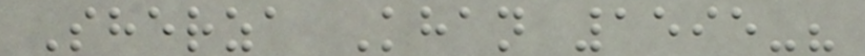Sherza Khan 1595-?
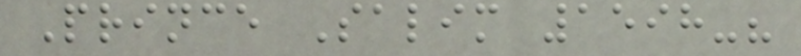Prince Salim 1598-?
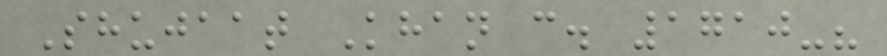Shujaat Khan c. 1710-?
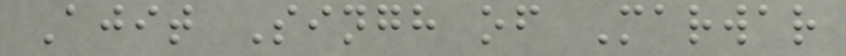Ajit Singh of Marwar
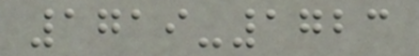1719-1723
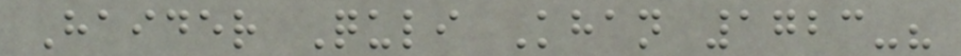Haider Quli Khan 1723-?
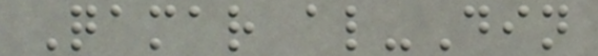Qamar al-Din
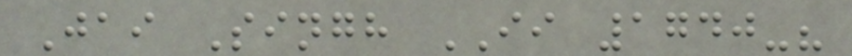Jai Singh II 1740-?
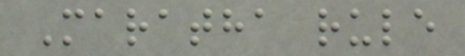Maratha rule
